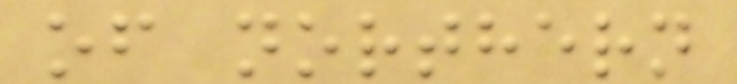of northern
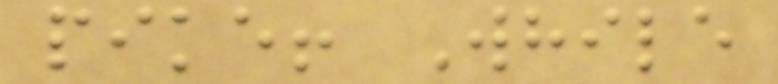pike! While
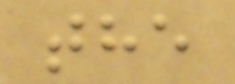the
